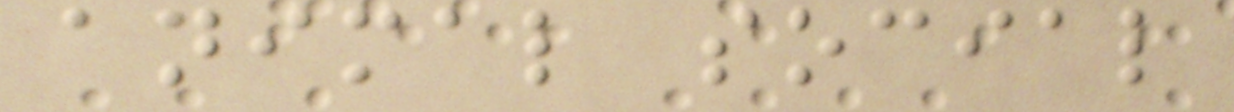animal social
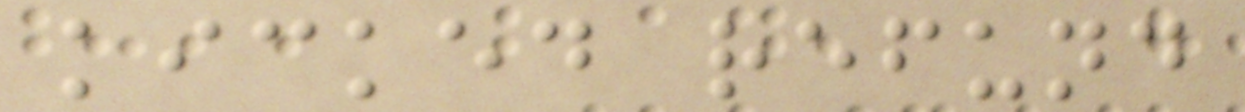kicked refund
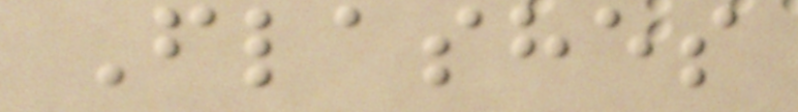Flashes
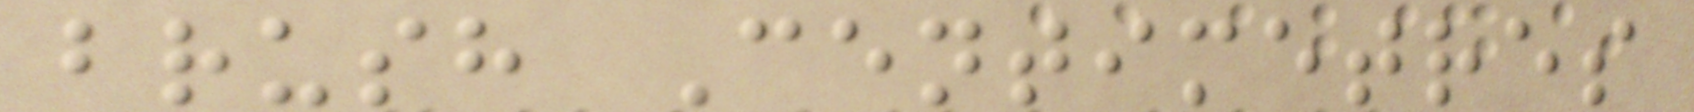brush Centimetres
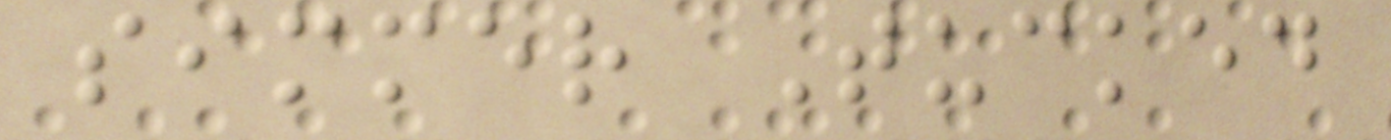simmer Tucked
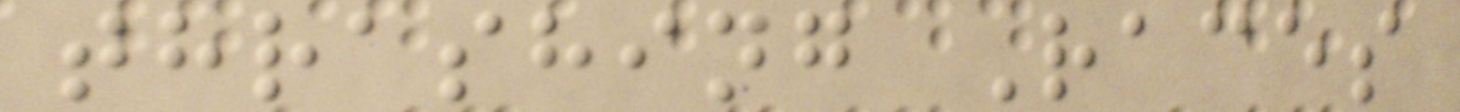thrashing Races
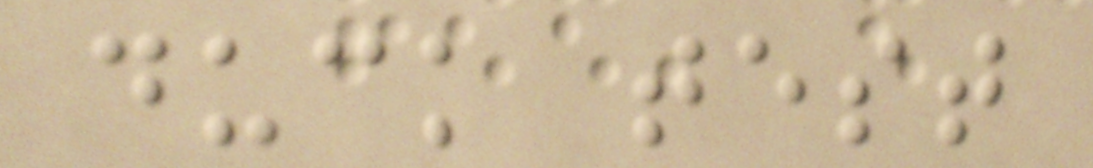duck test
